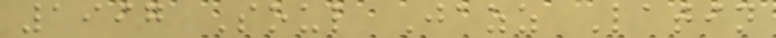1997 Soul Jazz Latin
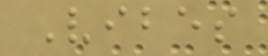Vibes
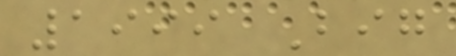1999 Big
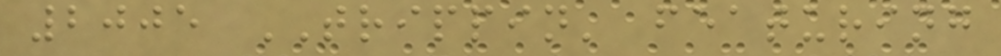2005 TRIPPIN' featuring
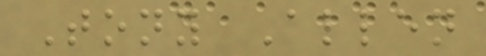Tony Allen
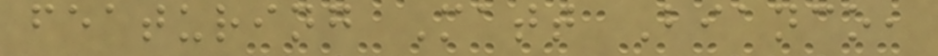featuring Matt Bianco,
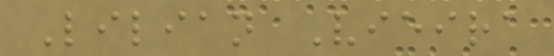Lilian Vieira
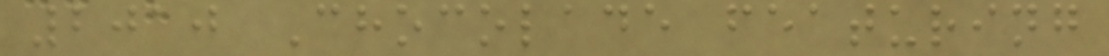2010 Chocolade featuring
